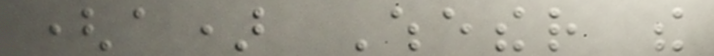(a) Whether the
